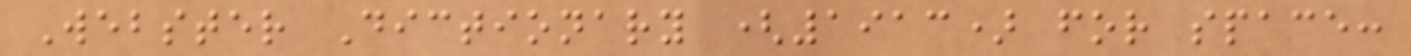Webster Dictionary (1913) for space:
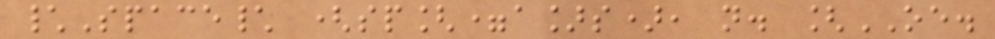\Space\ (sp[=a]s), n. [OE.
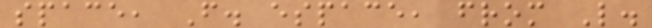space, F. espace, from L.
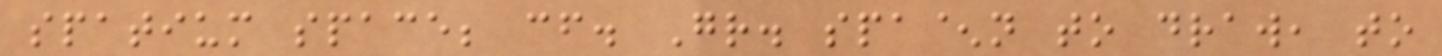spatium space; cf. Gr. spa^n to draw, to
